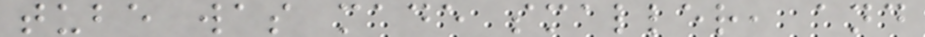tube was made smaller, and
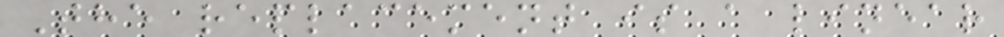The replacement is a linear
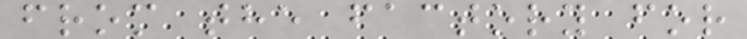from the factory for
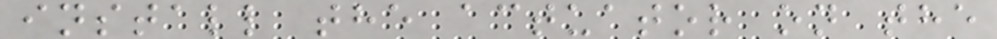install the actuator on the
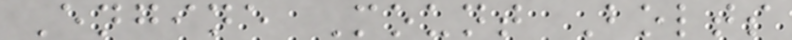Engine Mount Bolts
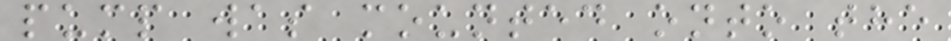pump was mounted onto the
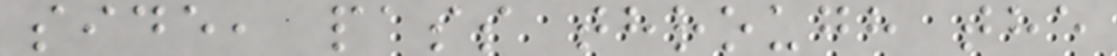side, pass through the
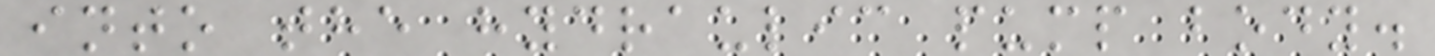into the hydraulic pump body.
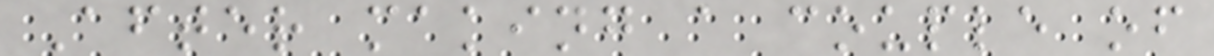After making a couple of
